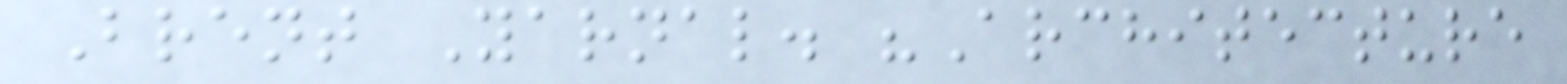Brent Yarnal. "Architecture
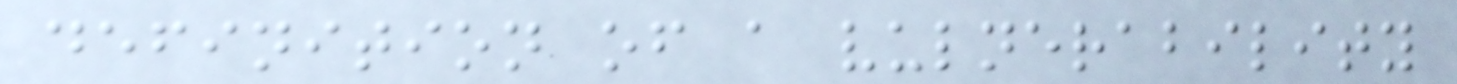definition of a vulnerability
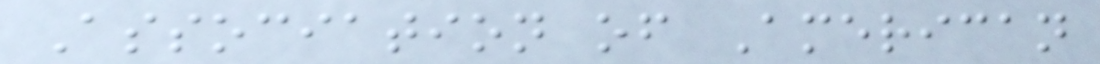Association of American
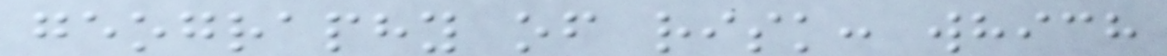geography of risk: which
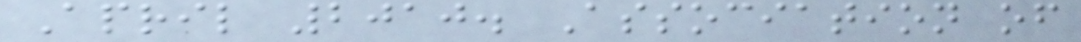April 2010. Association of
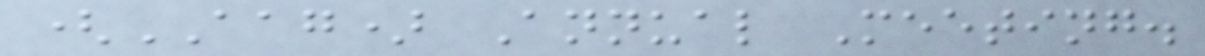(AAG) Annual Meeting.
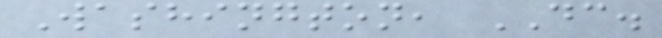Washington, DC.
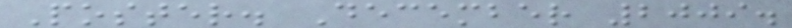Poster. December 2009.
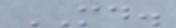MD.
